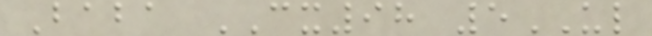Baba CX98 5UL
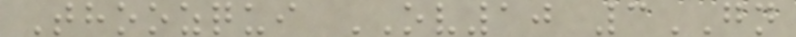Thoozqui OV10 3GN
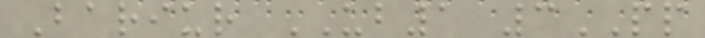Bariur UB1 3PP
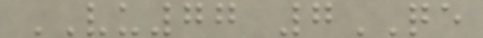VU77 7QE
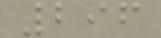296
